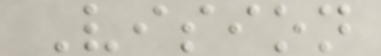Vision
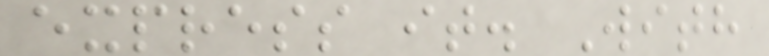express it. With
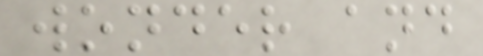wonder and
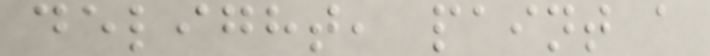delight, paint a
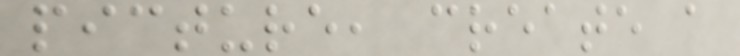picture, create a
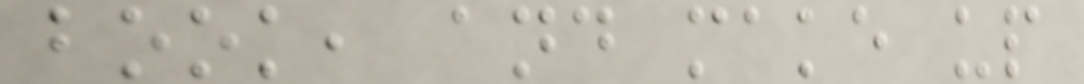book, and make up
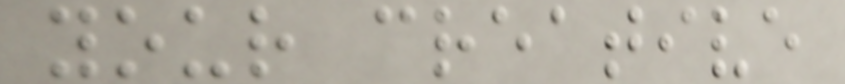your creative
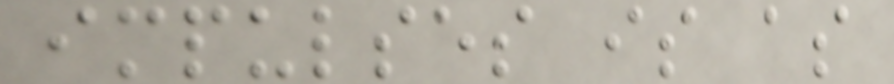impulses is as
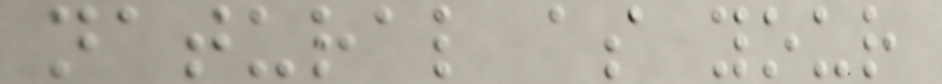natural as your
